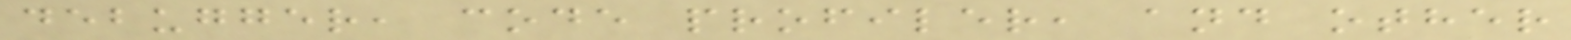debugger, code profiler, and other
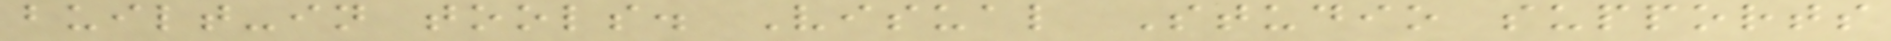built-in tools. Visual Studio supports
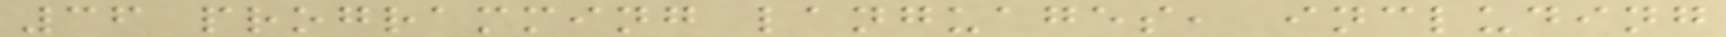36 programming languages, including
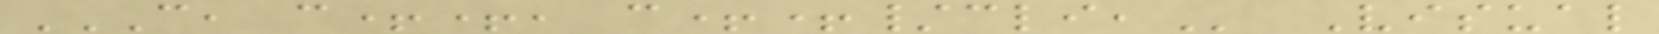C, C++, C++/CLI, Visual
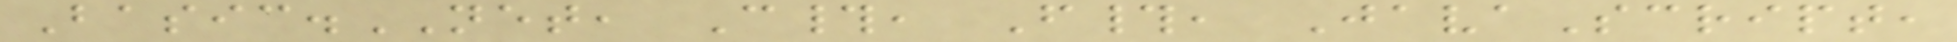Basic.NET, C#, F#, JavaScript,
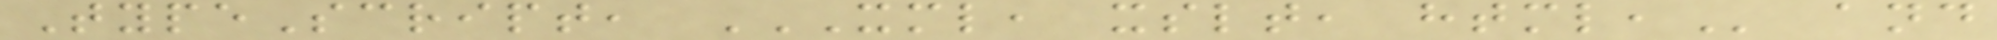TypeScript, XML, XSLT, HTML, and
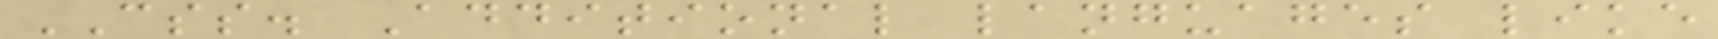CSS. Additional languages like
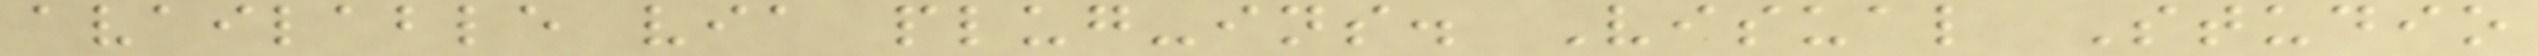available via plug-ins. Visual Studio
